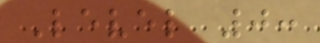Level 0:
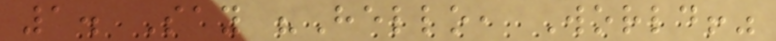1. Say "Hello, World!"
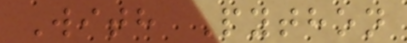With Python
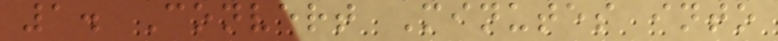1. Convert Minutes into
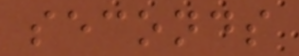seconds
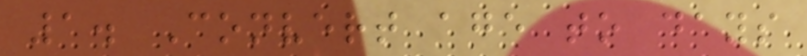1. Convert age to days
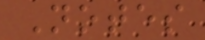Notes
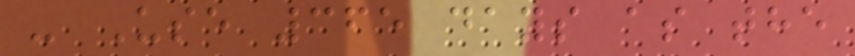- Use 365 days as the
